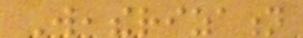Weatherization
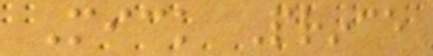Mick Prince
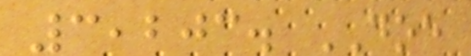3,203. DOE
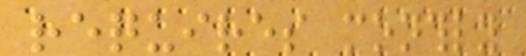requires monthly
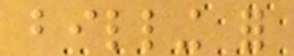billing for
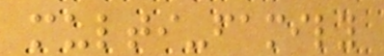multi-family
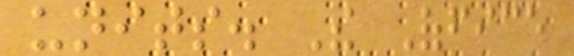units. The Office
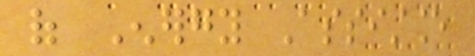of Energy Assistance
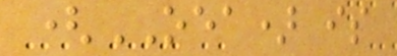(OEA) is
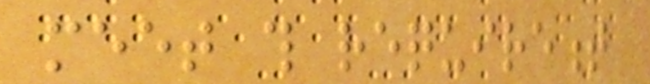meet this requirement
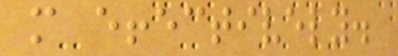more effectively.
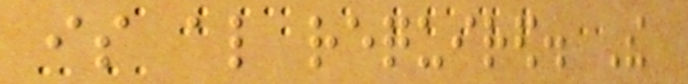is also required. The
